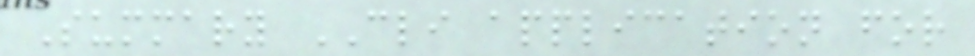Summary CLI application for
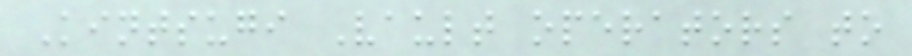Kintsugi Vault operators to
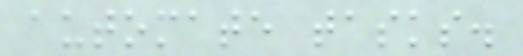automate tasks.
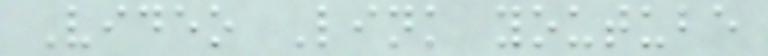Video Link youtube
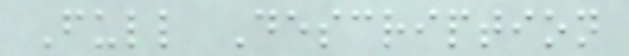Full Description
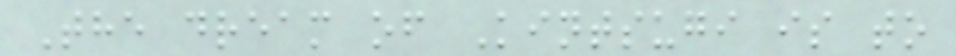The dream of Kintsugi is to
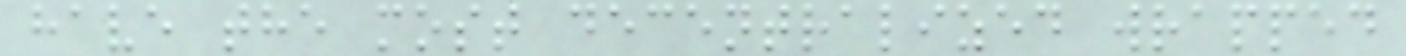have the most decentralized wrapped
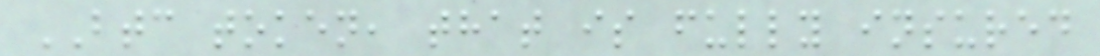BTC token, that is fully insured
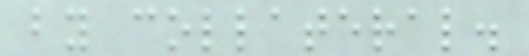by collateral.
